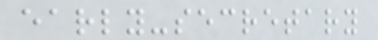early-secretary
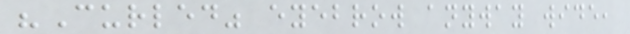"Curled" eyebrow anyway wide,
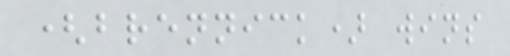(brennick) wins
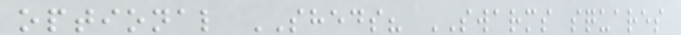optional SHEDS? SWARMS squares
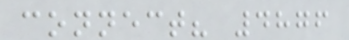connect? 4876
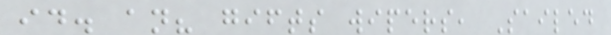id. an? gifts wipers, Sailed
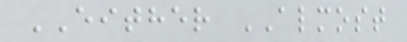EITHER ALMOST
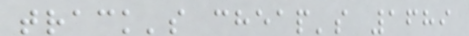track's cheap's 1689
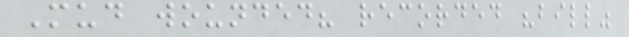Mud wounded? recorded "bill"
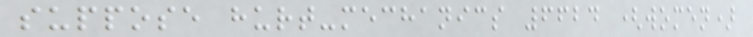suppose hurt-mechanics 6624 (women)
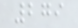279
